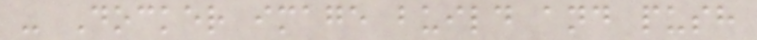- Docker image build and push
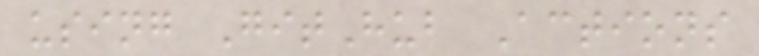using GitHub Actions
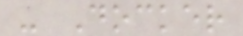- Docker
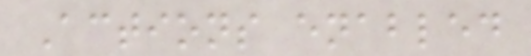Actions enabled
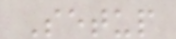Setup
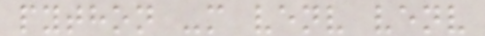python -m venv venv
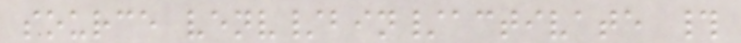source venv/bin/activate #
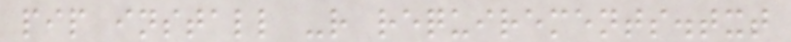pip install -r requirements.txt
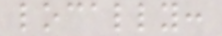locally:
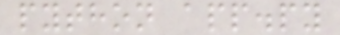python app.py
